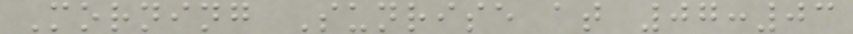Morning Sunrise at 07:03
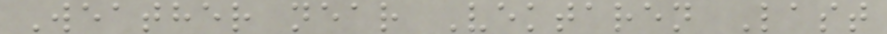Weather near Vektaren Last
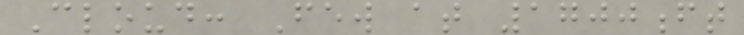Cloud: Few at 1700ft
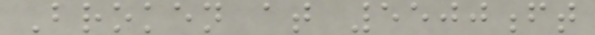Broken at 5500ft
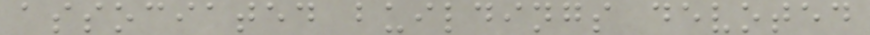associated buildings devoted
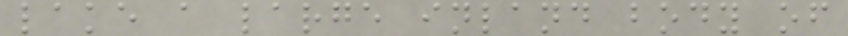lake a large inland body of
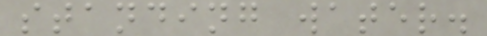standing water.
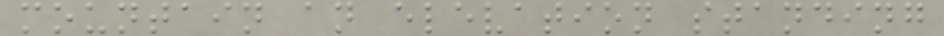mountain an elevation standing
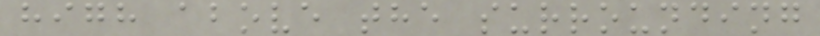high above the surrounding
